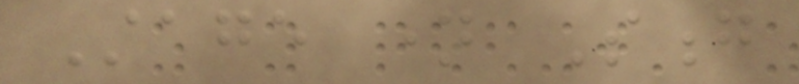Stage name Song
